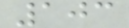103
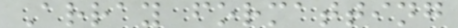Array formatting
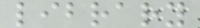library
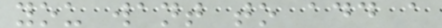you want to add a
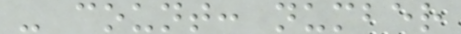- count: number
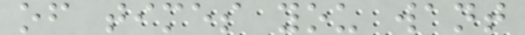of times you want
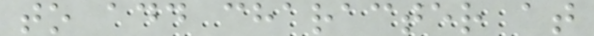to add character at
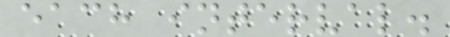each interval.
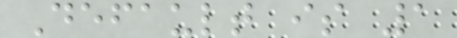Default is 1
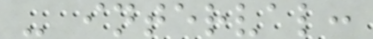- interval:
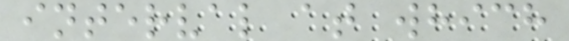interval at which
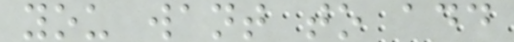you want to add
